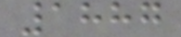1887
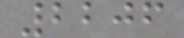2206
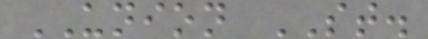UNION ST.
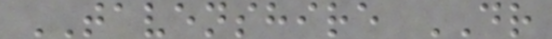TAVENSHIRE DR
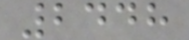2448
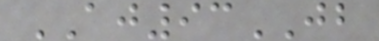AJ93JB
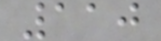110
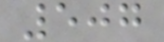507
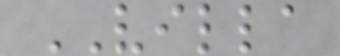VILLA
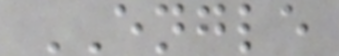ENGLE
